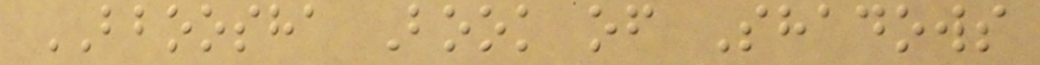BBOOSHA Book of Shadows
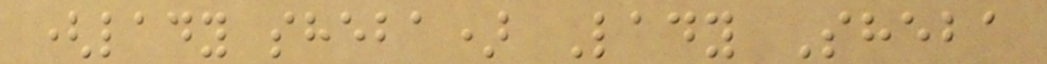(lady sheba) Lady Sheba
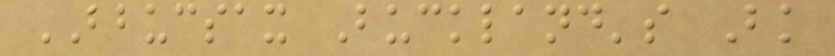BBUCSAX Buckland's Bk
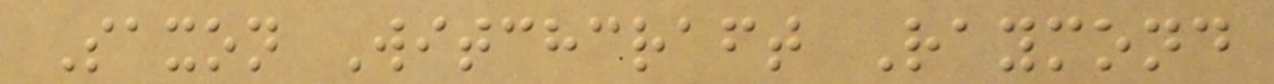Saxon Witchcraft Raymond
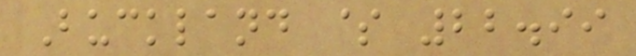Buckland $ 22.99
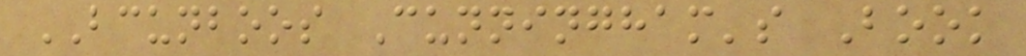BCUNBOOS Cunningham's Book
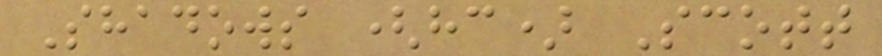Shadows (hc) Scott
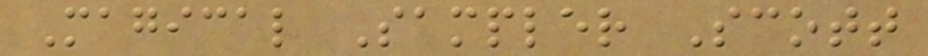Magical Sampler Scott
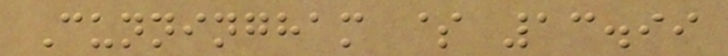Cunningham $ 13.99
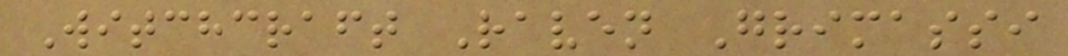Witchcraft Raven Grimassi
